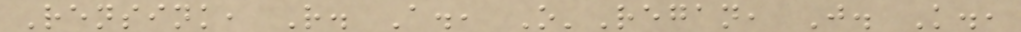Rensink, R. A., O'Regan, J. K.,
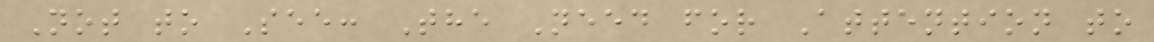Not to See: The Need for Attention to
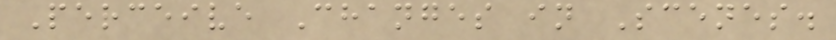Perceive Changes in Scenes.
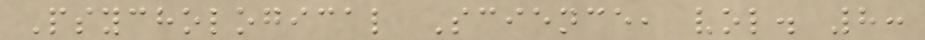Psychological Science, vol. 8:
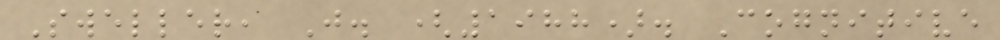Sweller, J. (1988). Cognitive
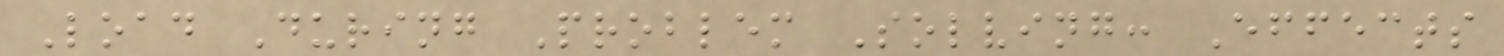Load During Problem Solving: Effects
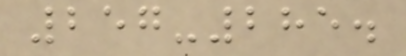257-285.
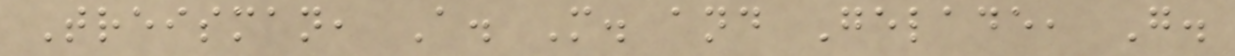Treisman, A. M. and Gelade, G.
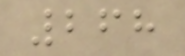268
